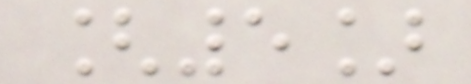[5]
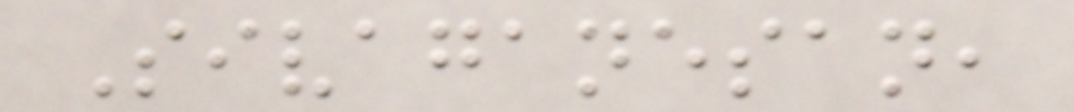Sivaganesan,
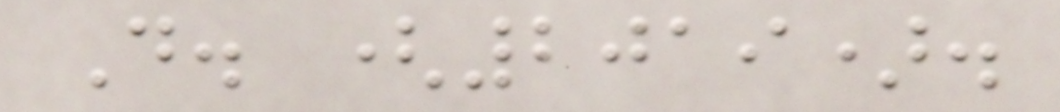D. (2019).
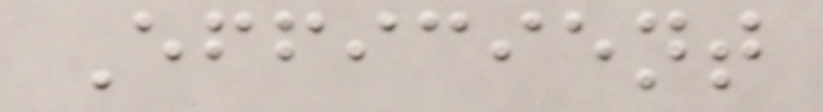Efficient
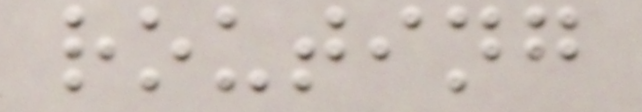routing
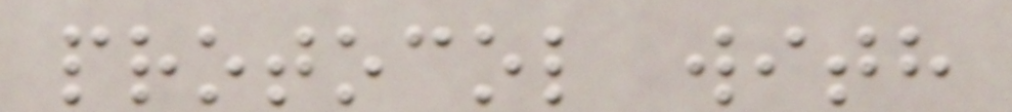protocol with
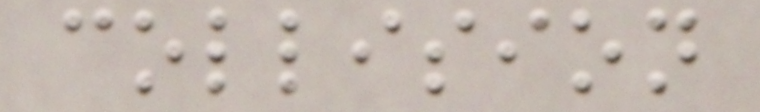collision
